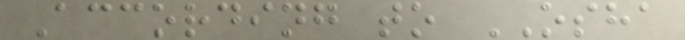According to OSHA
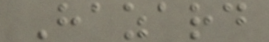Hazard
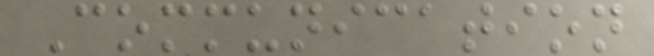Communication
